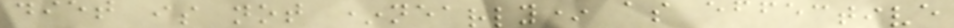diet is not *nearly* as effective
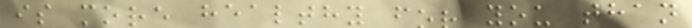is more healthy for you than
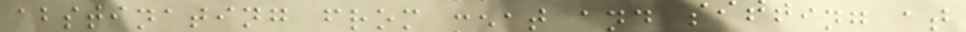abstinating from meat and sitting at
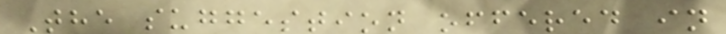The suggestion offered in
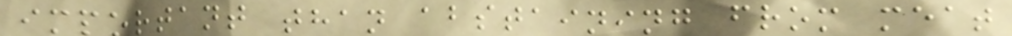important than abstaining from meat
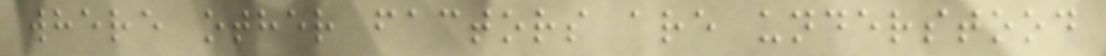where other factors are understood
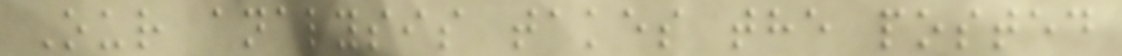Our analysis takes the posted
